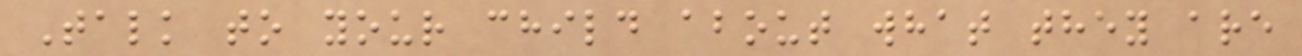Talk to your child about what they are
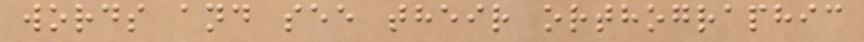words and see their orthographic
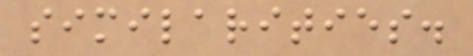similarities.
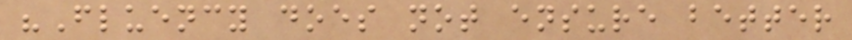"Fluency does not ensure better
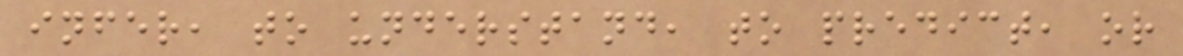infer, to understand, to predict, or
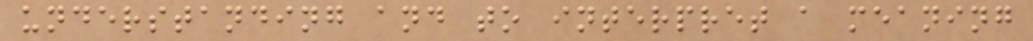understanding and to interpret a meaning
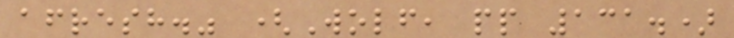afresh." (Wolf, pp 131.)
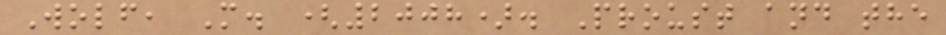Wolf, M. (2008). Proust and the
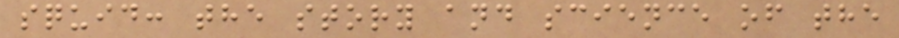squid: the story and science of the
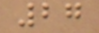27
